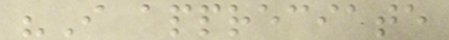"I appreciate
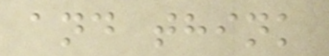and think
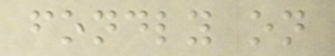fondly on
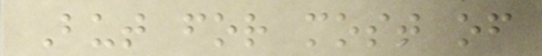But for most of
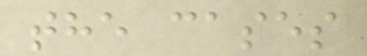the cases
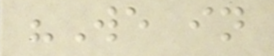"We in
